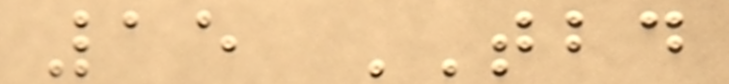15 TBD
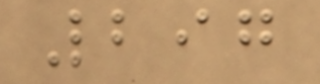297
